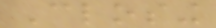Closing
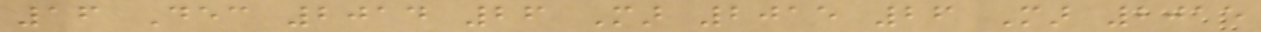16 Dec 2014 26 Mar 2015 26 Mar 2015
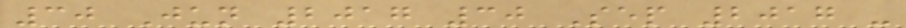30 Jun 2017 30 Sep 2017 -
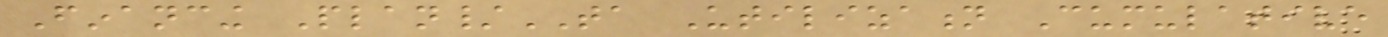Financing Plan/TA Utilization Cumulative
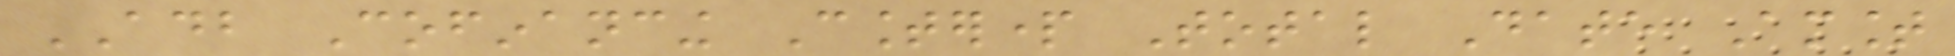ADB Cofinancing Counterpart Total Date Amount
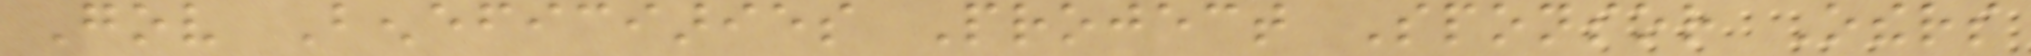Gov Beneficiaries Project Sponsor Others
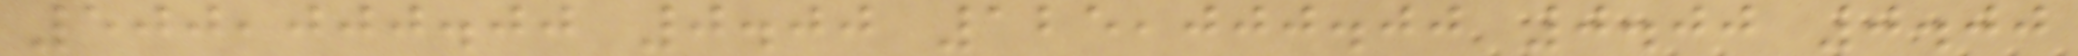500,000.00 0.00 125,000.00 0.00 0.00
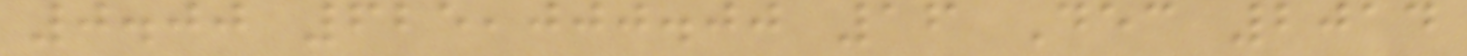0.00 625,000.00 16 Dec 2014
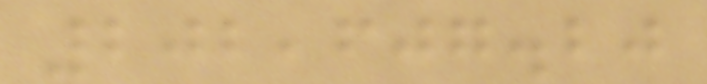202,607.20
